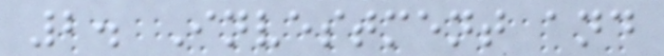2. Investment and
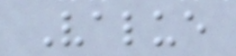Value
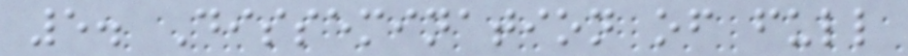5. Dissemination of full
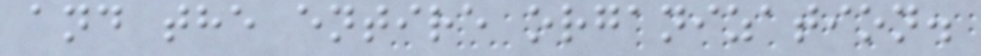and the entire organization.
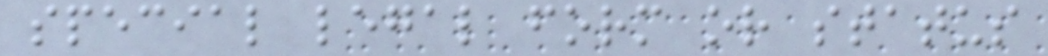special legal form or status
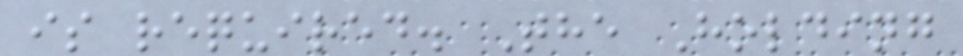is required. The Holding
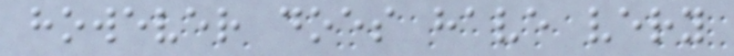however does have very
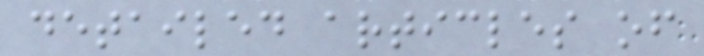detailed articles of
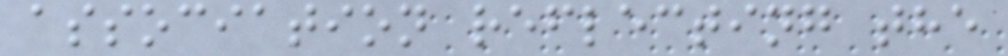association reflecting the
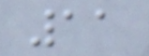11
